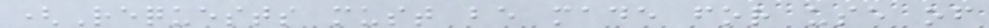(Requests must be made for use of
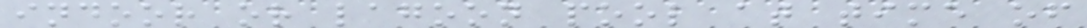indoor or lagoon pool at time of
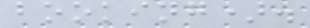booking).
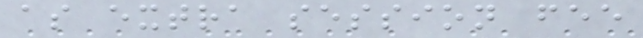as extra session fee
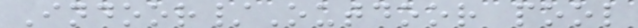Indoor/Outdoor pool
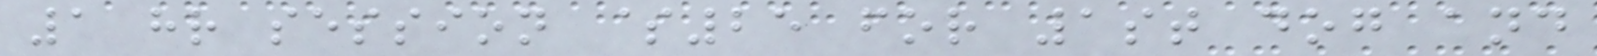1 hr session $25 for 1st dog and
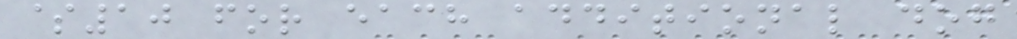$10 for each additional dog
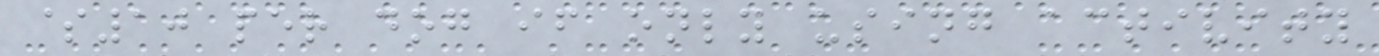$10 per dog if only using activity
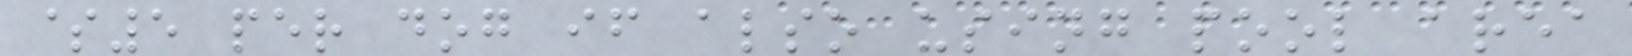$5 per dog if also using pool area
